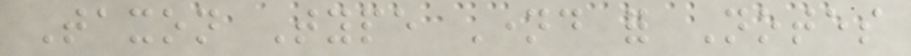Taxon Type Named for Notes
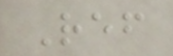Ref
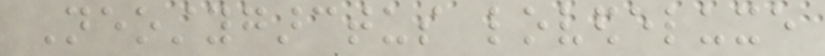Neostygarctus lovedeluxe
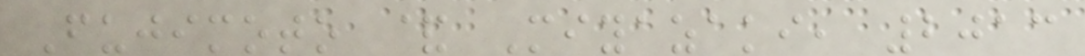Fujimoto & Miyazaki, 2013
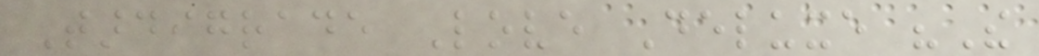Tardigrade Love Deluxe "The
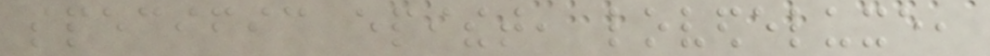specific epithet, lovedeluxe,
